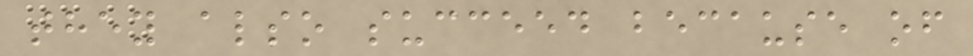they also succeed because of
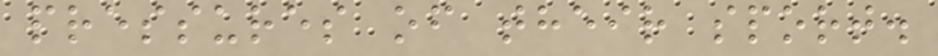pressures of their sport.
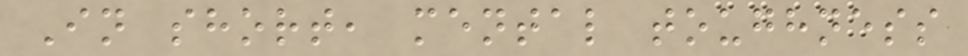In short, mental toughness
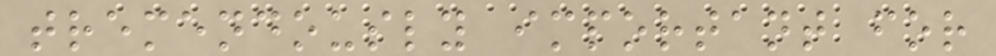tremendously important for
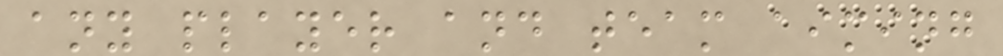any player and team aiming
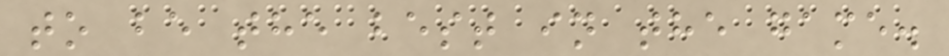to be the best in the game.
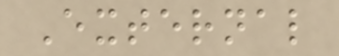External
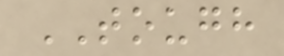TOUGH
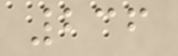236
